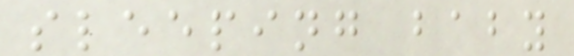sleeping baby
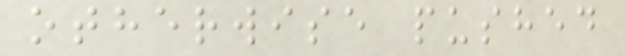otherwise pushed
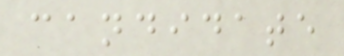candidate
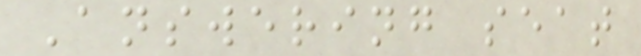Answering seat
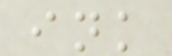ink
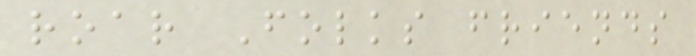roar Folks friends
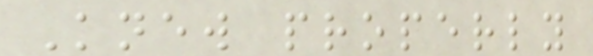Knew properly
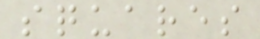squares
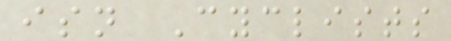isn Cyclists
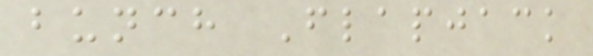bunch Flapjack
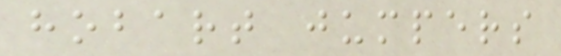hobart jumpers
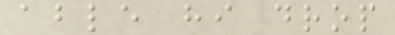able hi drop
